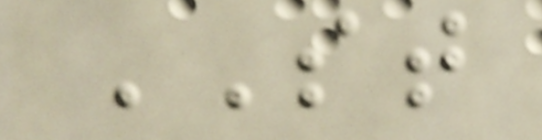ST
